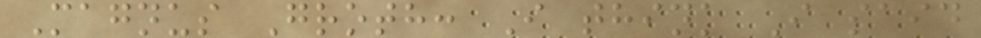Magnus Groth: I think I said
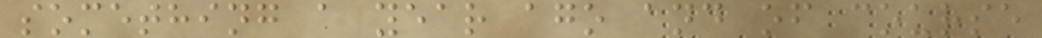something a year ago and of course
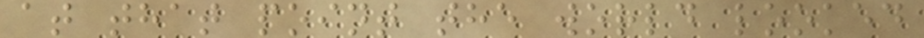at that point the world looked
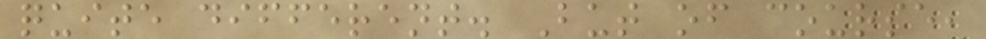quite different. But of course,
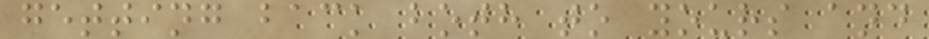getting back both to yours and
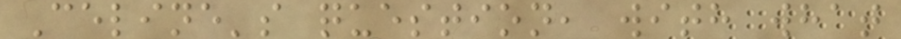Celine's question, with what
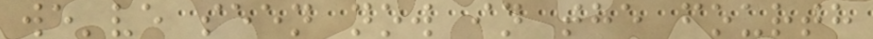we've seen now in the fourth
